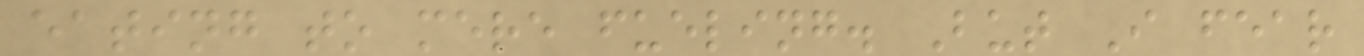eating to mere fueling. But I fear
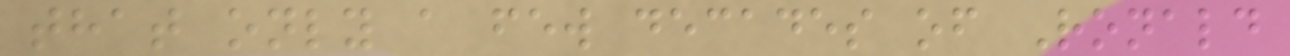that only a few decades of Ronald
